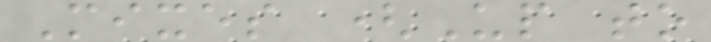Mixes (Up to
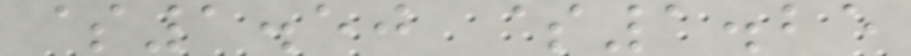$1.50 $1.25
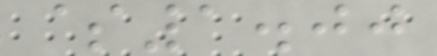$1.00
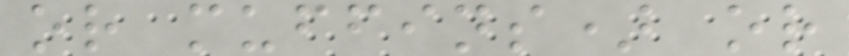or muffins) or
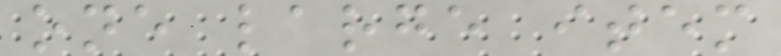one large item
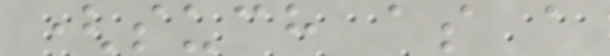(such as a
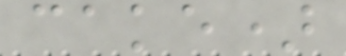cake)
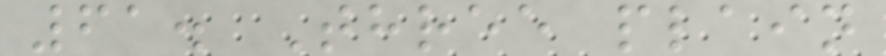61. Three plain
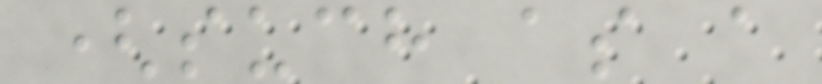(such as a
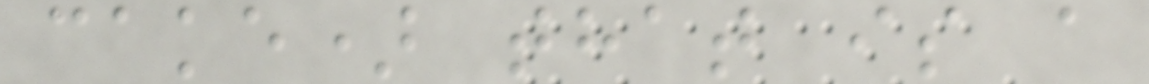cake) that is a
